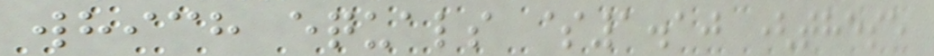which equals $1.10 (these
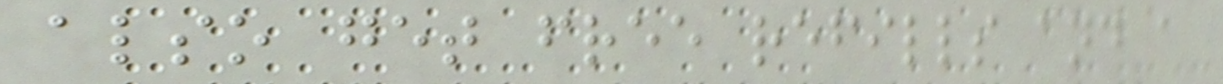also get free refills and a
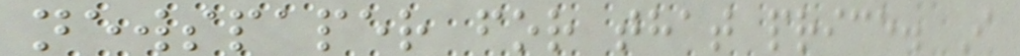newspaper for that price. I
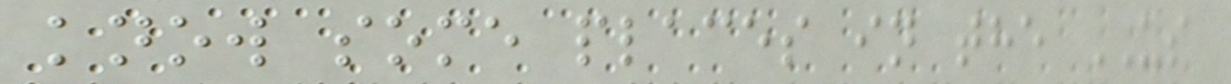know some places in the US
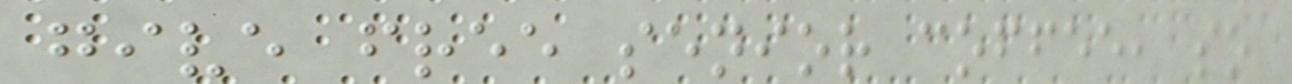give free senior coffee, so
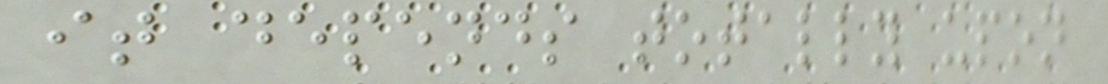it depends totally upon
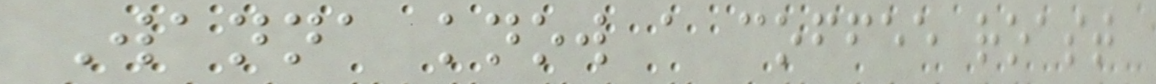Wanna know a coffee roast
